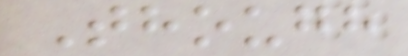Though
